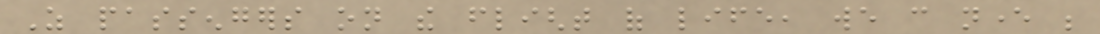As passengers on the flight of life, we can never be
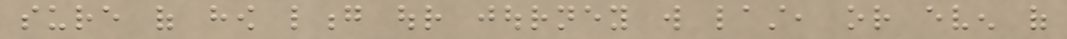sure of how long our journey will last, or even of
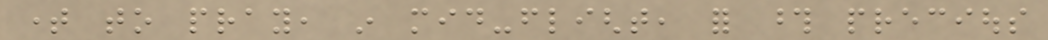time to pray, in mid-flight, for those precious
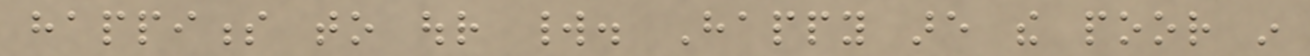happiness to our world. Happy are the poor in
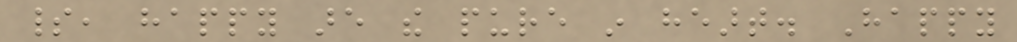spirit, happy are the pure in heart. Happy
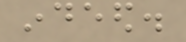indeed.
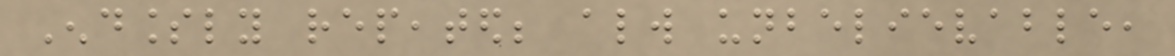Endlessly repeated; always unbelievable,
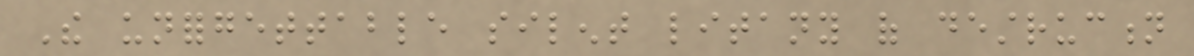The unforgettable silent litany of destruction
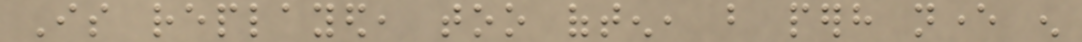Is replayed, too often, but perhaps never enough
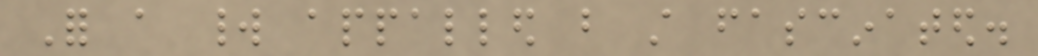For a world appalled but still fascinated.
